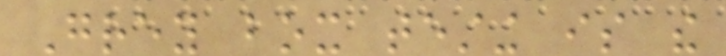Grey box testing is the
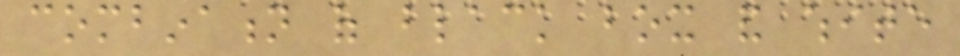combination of black box and white
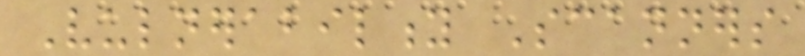Vulnerability Scanners
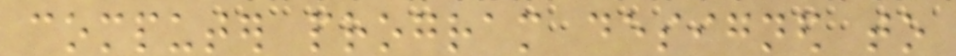computer program designed to
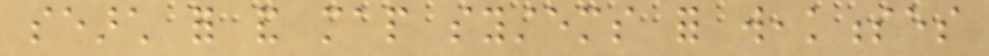search for and map systems for weaknesses
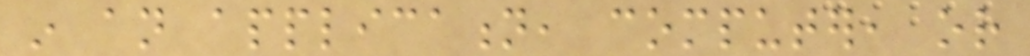in an application, computer, or
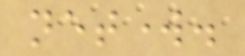network.
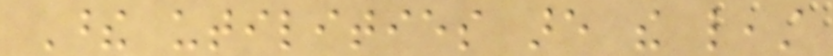These utilities are the least
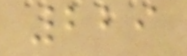229
